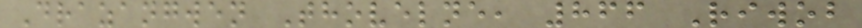Drazangwen Thovelne, 866 Riwob
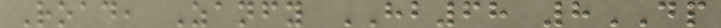Road, Zanfy HB68 8DP
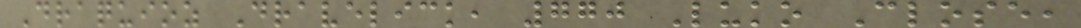Draquioz Dravelick, 770 Luko Close,
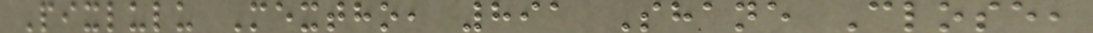Pixlulu Mextho, 891 Shane Close,
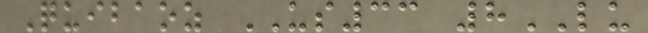Quibaoz US33 8LU
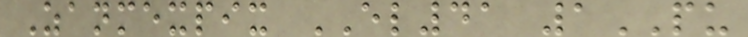Zanmexpix EL41 1PU
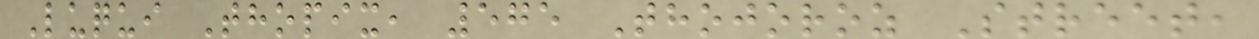Luqui Thopix, 575 Thojoroz Street,
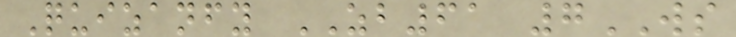Quizanfy ZB61 7WS
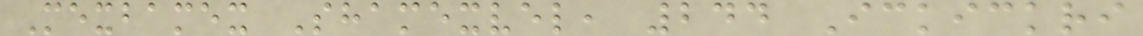Mexbamex Shamexvel, 244 Ickickri
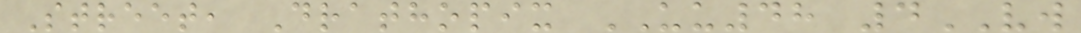Street, Drathopix UU48 4VW
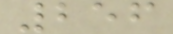256
